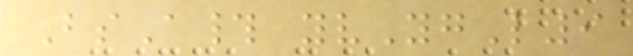BsA# yvYgL9
